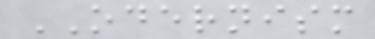ODERNISM
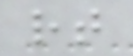rt
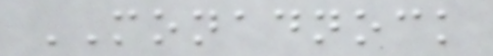MONADNOCK
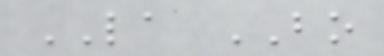LA BO
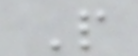P
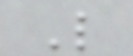L
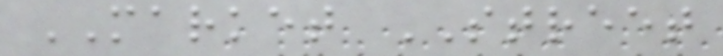MARKET STREET
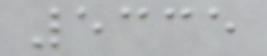5335
